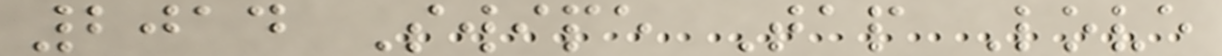2014 Swipe Tap Love
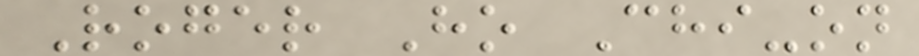Roger Ho Chi-on
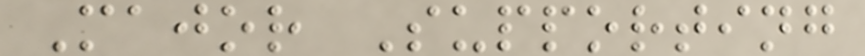Major Supporting
